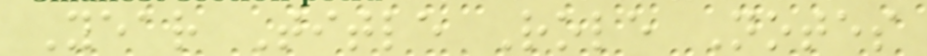Year Title Role Notes
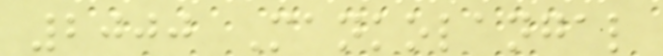2000 Mankolangal
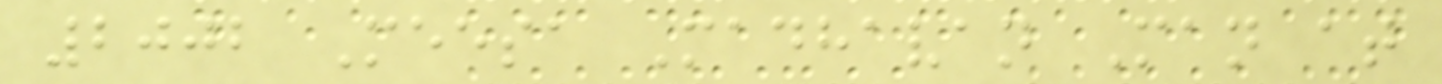2002 Meesa Madhavan Man at
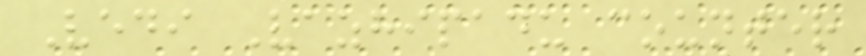Vedi Vazhipadu counter
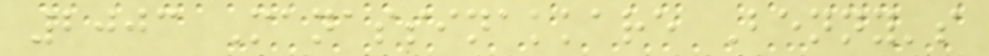2003 Manassinakkare Benny's
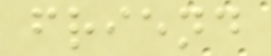friend
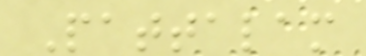Pattalam
